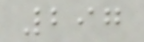297
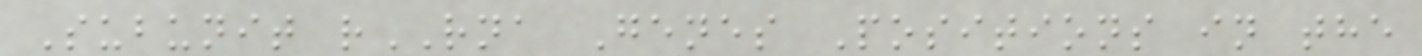Subunit rRNA Genes Positions in the
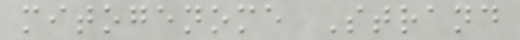mitogenome Strand
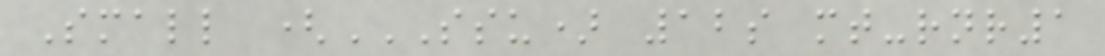Small (SSU) 12S MT-RNR1
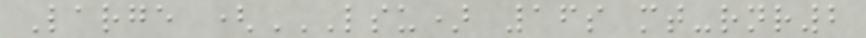Large (LSU) 16S MT-RNR2
